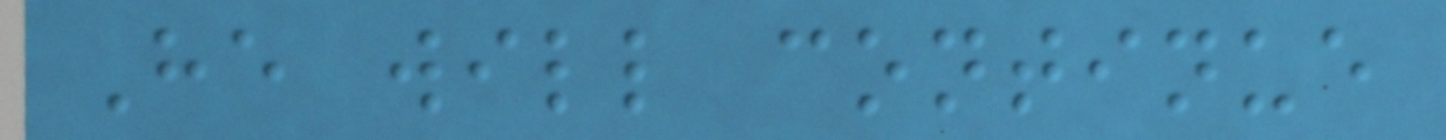He will continue
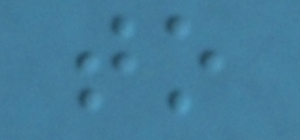to
